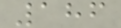186
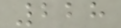228
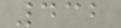432
